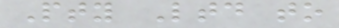Pty Ltd to
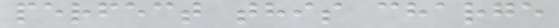perfect this charge
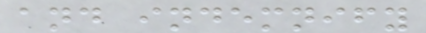and indemnify
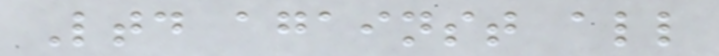Ltd against all
